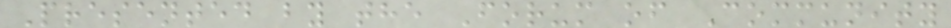Presented by the Forum of Community
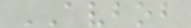AVBOB
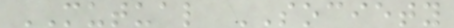MUTUAL SOCIETY
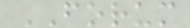FORUM
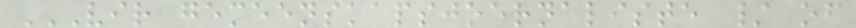VIR GEMEENSKAPSJOERNALISTE / OF
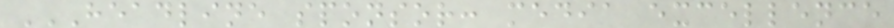HEADLINE SPONSOR: MEDIA EXCELLENCE
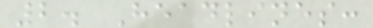2. Headlines:
